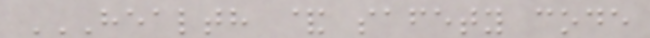HEALTH & SAFETY CODE
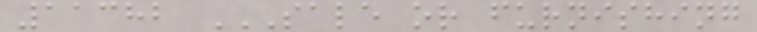11382 SALE OR FURNISHING
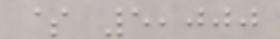$ 5,000
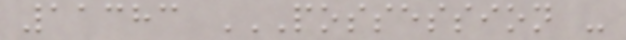11383 POSSESSION -
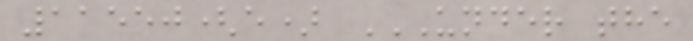11550(e) UNDER THE
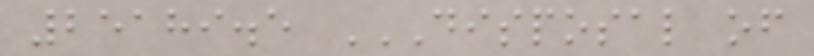25189.5 DISPOSAL OF
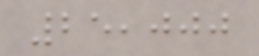25,000
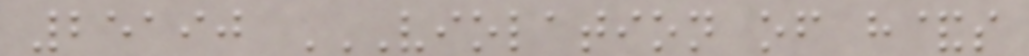25190 VIOLATION OF H&S
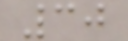30
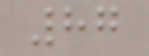87
